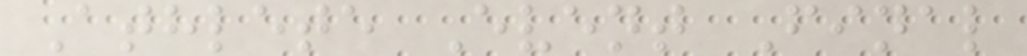Athlete Event Final
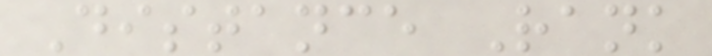Distance Rank
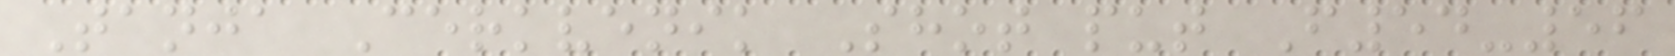Tanja Cerkvenik Shot put F54-56
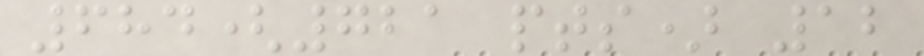684(721 pts) 12
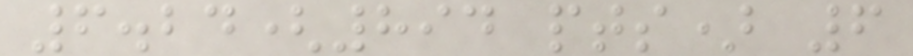6.24(894 pts) 6
